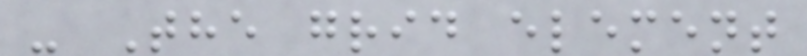- The grid element
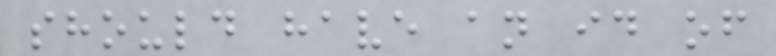should have an id of
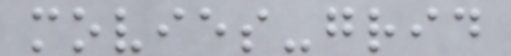movies-grid
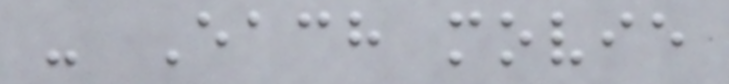- Each movie
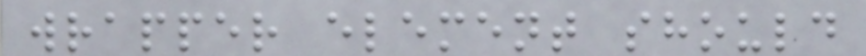wrapper element should
